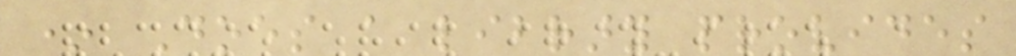* Does a library provides
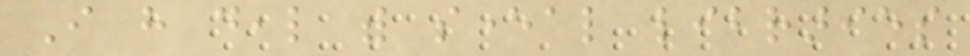I have deal with several libraries
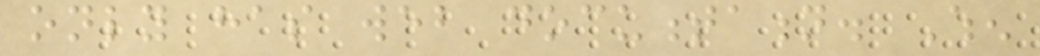only has web documentation. When
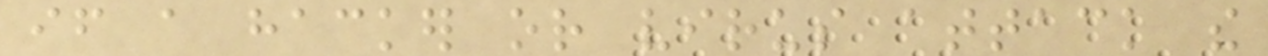if a hacker or virus attack the
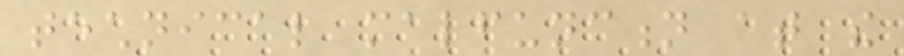technical malfunction at the
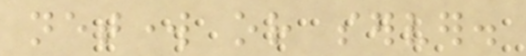network or server.
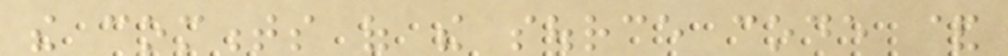the comments of the source code &
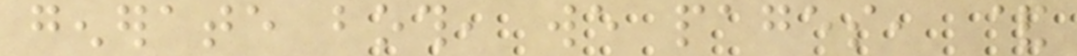generate both, we pages, &
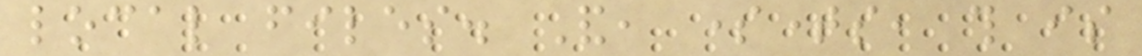local files. And, sometimes, this is
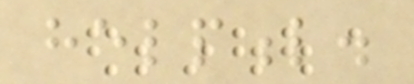helpful.
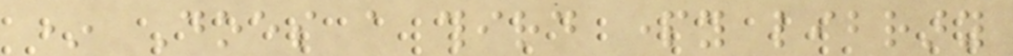* Does a third party library
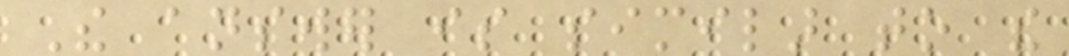The answer is similar to the
